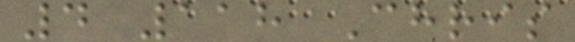4 118 Chris
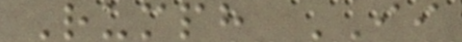Rumph II
